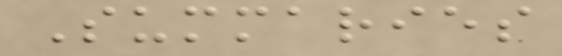Summaries
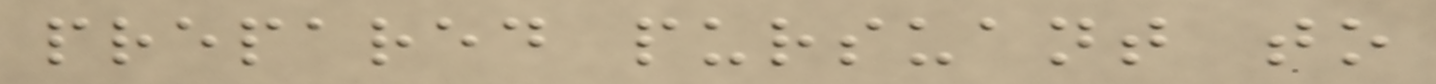prepared pursuant to
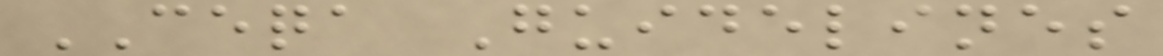CEQA Guidelines
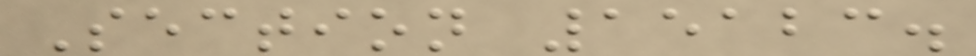Section 15123.
